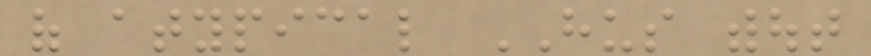of atypical HUS without
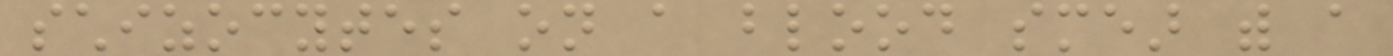schizocytes on a blood smear with a
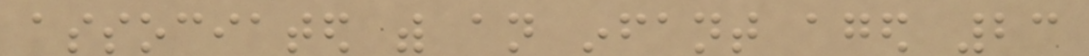associated with an infant aged 23
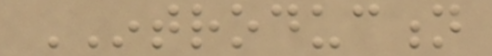INTRODUCTION
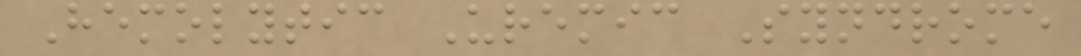Hemolytic Uremic Syndrome
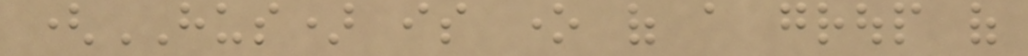(HUS) is one of a group of
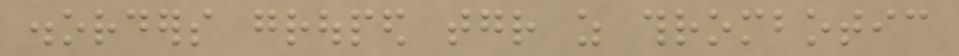disorders grouped together as thrombotic
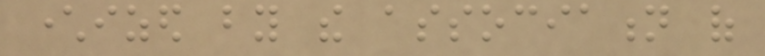characterized by the association of
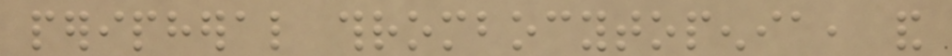peripheral thrombocytopenia, and
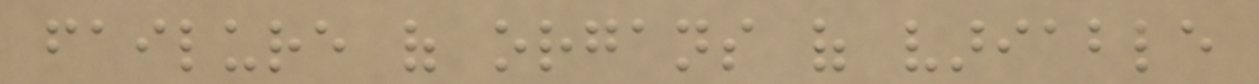failure of organs of variable
